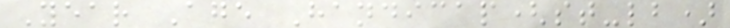Year Age Handicap(st-lb)
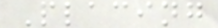Placing
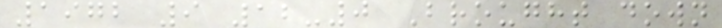1972 9 12-0 Brought down
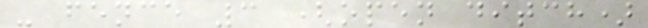- fence 3 (open ditch)
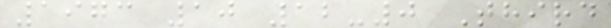1973 10 12-0 Third
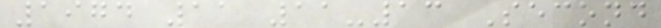1974 11 11-13 Second
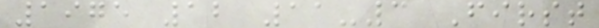1975 12 11-3 First
